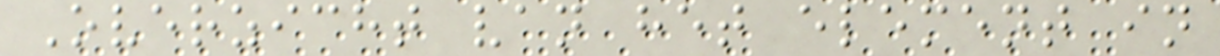Overzicht van het element in
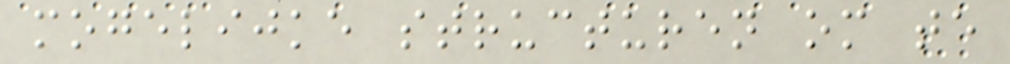mogelijke structuren om te
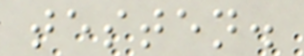testen.
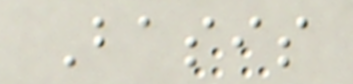Basis
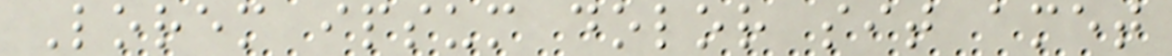Lorem ipsum dolor sit amet
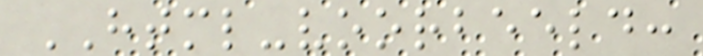HTML-voorbeeld:
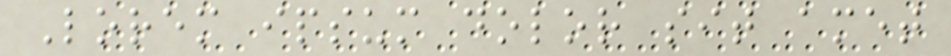Lorem ipsum dolor sit amet
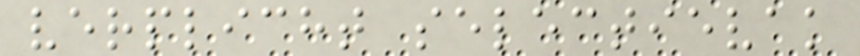verplicht selectievak
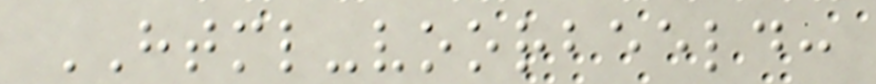HTML-voorbeeld:
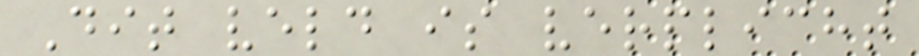Dit veld is verplicht
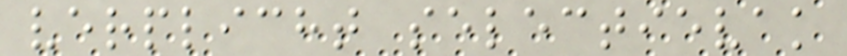verplicht selectievak
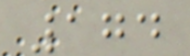174
